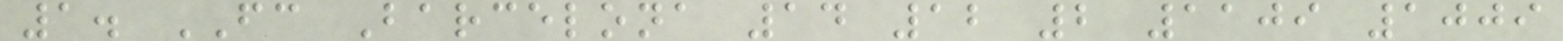1. FC Barcelona 14 12 2 1109 1009
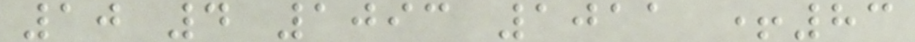10 4 1093 1011 +83
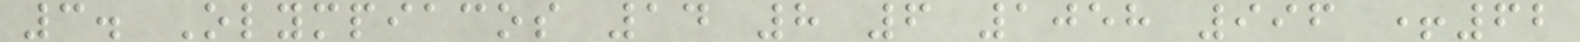3. Olympiacos 14 8 6 1058 996 +62
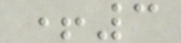+3
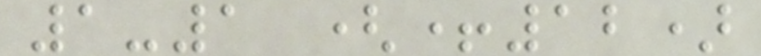1-1 (+12)
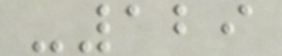-129
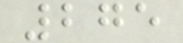275
